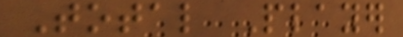Total Player
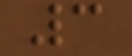3
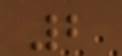2
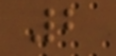2
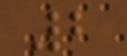2
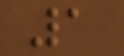1
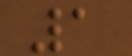1
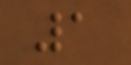1
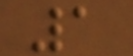1
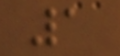1
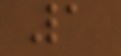1
